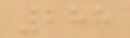288
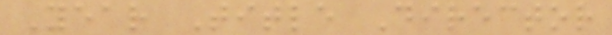Year Title Director
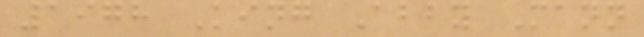1978 King Abby Mann
